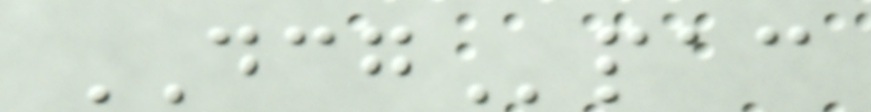DCGpac
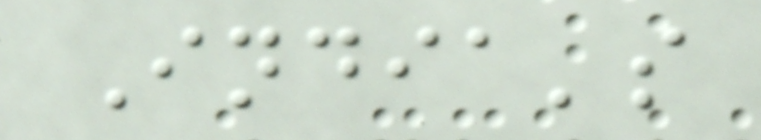India's
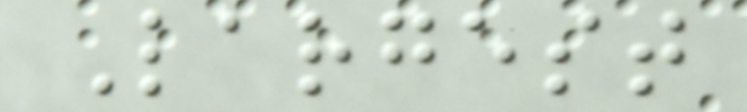Largest
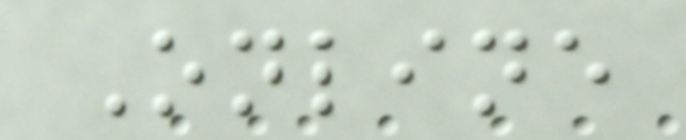Online
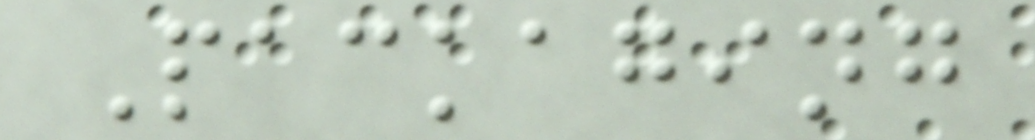Packaging
